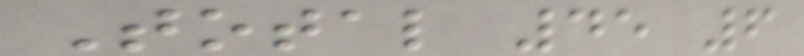Total 45 6
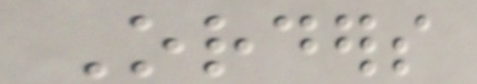Orders
